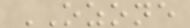OZONE
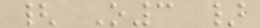{ O3 }
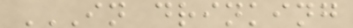IN DRINKING
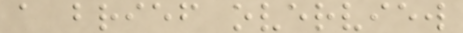a brief overview
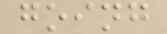going
